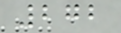272
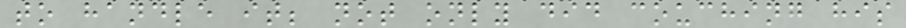to handle it; not only did couching his
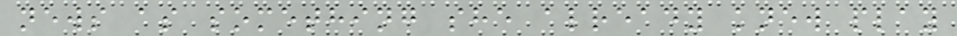news as something she already knew play
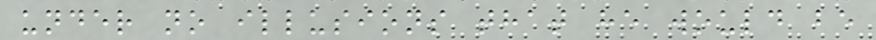under no illusions that he would be
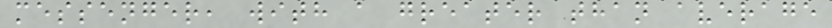messenger, with a greater than average
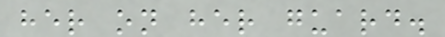her on her guard.
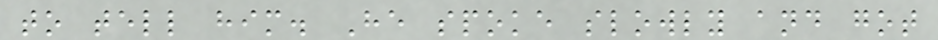to tell him. He spoke slowly and got
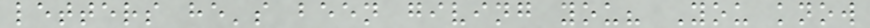letters he's been giving you? You know
